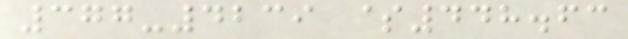377-4239 $448.63
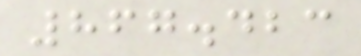867.423
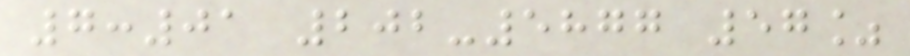7:01 202-5877 57%
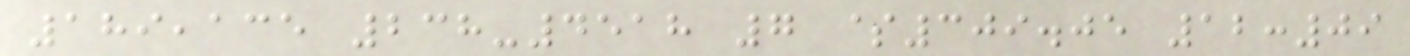189,135 238-4518 7 $309.05 12:09
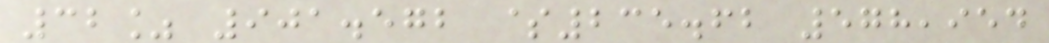32% 901.572 $235.62 578,954
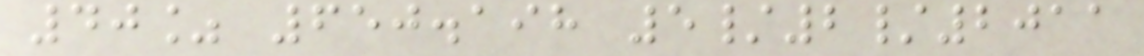40% 650.198 5/2/2011
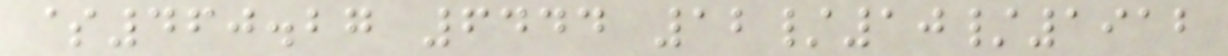$460.27 6444 12/10/1912
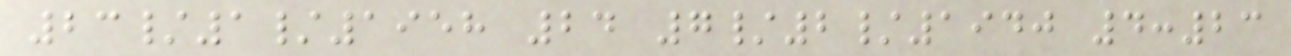23/1/1958 24 7/2/1940 4:23
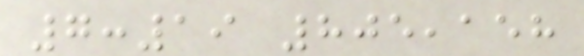7:19 805,158
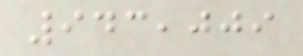943,009
